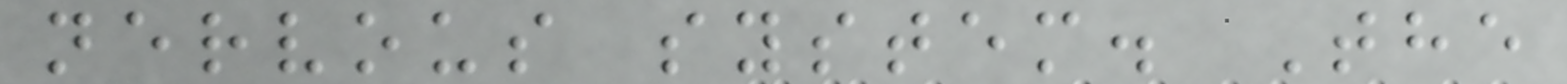nervous system. The
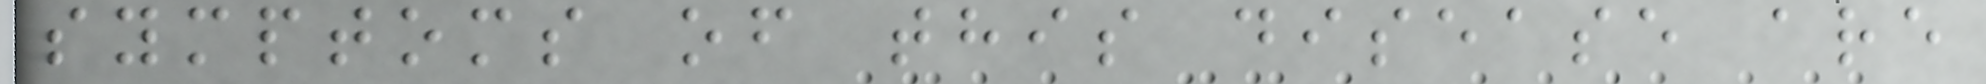symptoms of this disease are
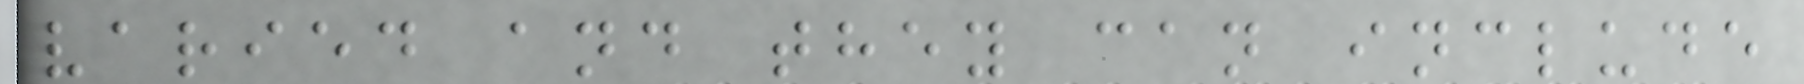varied and they can include
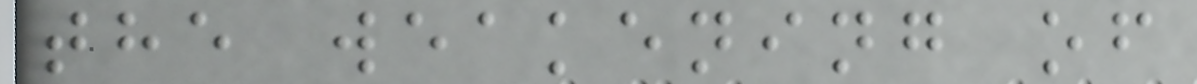the weakening of
